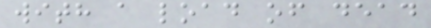with a load of dead
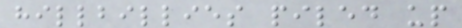hillbillies piled up
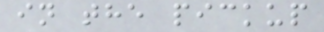in the pickup
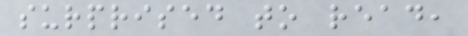surprised to read,
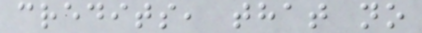credits, that no
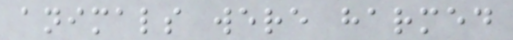animals were harmed
